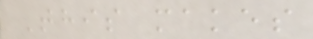This makes
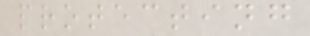protecting
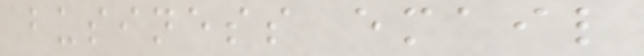business email
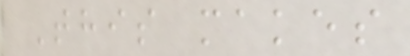This makes
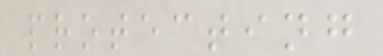protecting
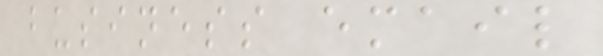business email
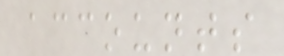accounts
